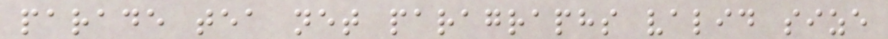parade tea net paragraphs valid size
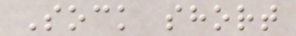Sock short
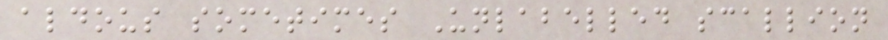aldous sometimes Unlabelled scallion
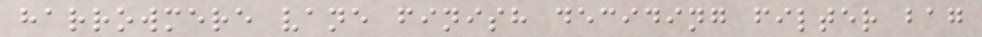harrowmere vane finish deciding filter bag
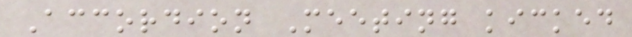Accordion Meeting kicked
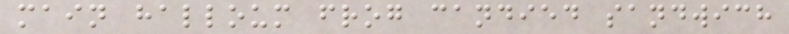main halloum frog candied sandwich
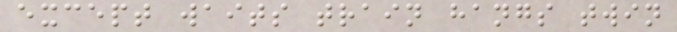except waits train hangs twin
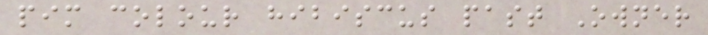pim colour hibiscus past Owner
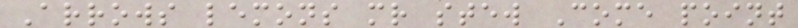Arrows lemons mr stew Come point
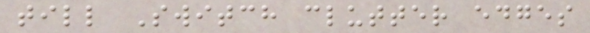till Switch clutter edges
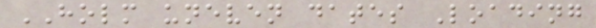HOLM uneven dates Loading
